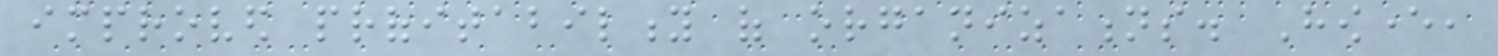improved profitability of organizations. However,
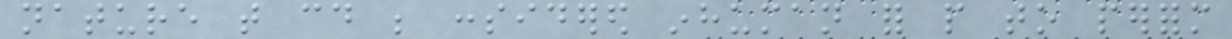nature that could be considered inhuman for people to perform
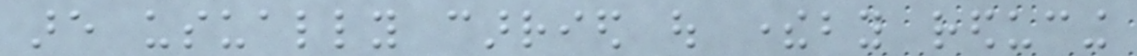are usually carried out thereby reducing
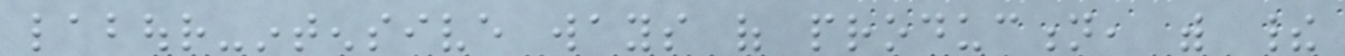labour-intensive ways of production, with their
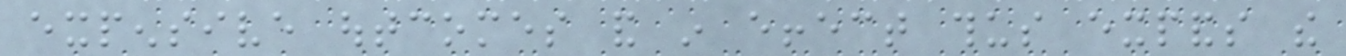expensive outcomes and in effect thus expands the
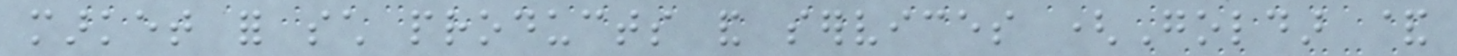market for such products and services (Goldar &
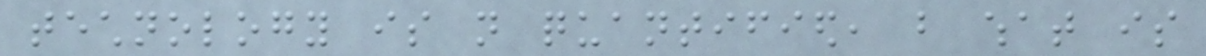technology is not quantified, but what is
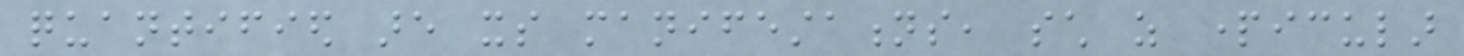quantified are its manifestations, such as particular
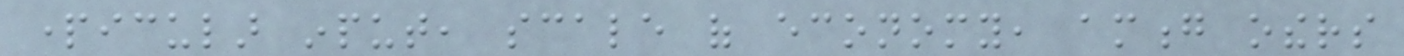particular input, scale of economy, among others
